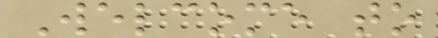Welcome to
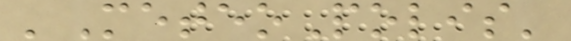'MeteoPolis'
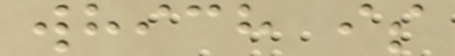which is
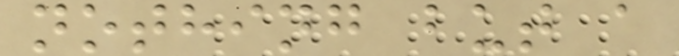nothing but a
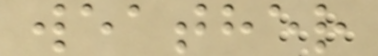weather
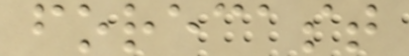forecast
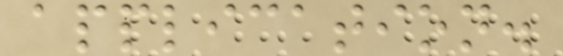application.
